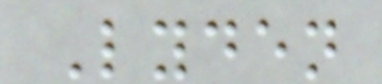Lyden
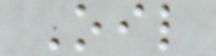Oil
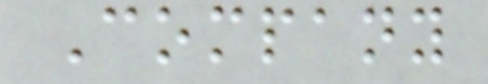Company
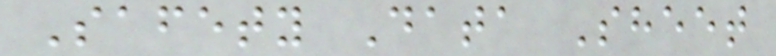Safety Data Sheet
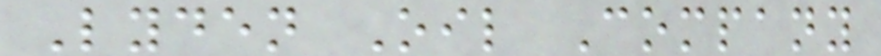Lyden Oil Company
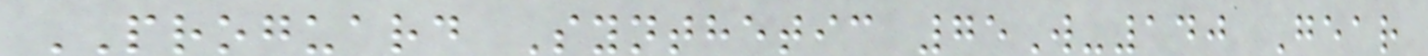PROGUARD Synthetic 75W-140 Gear
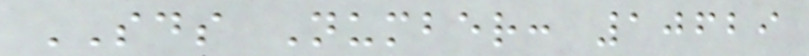SDS Number: 10629
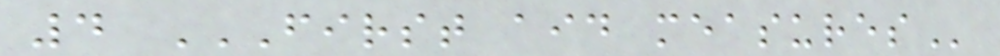4 FIRST AID MEASURES
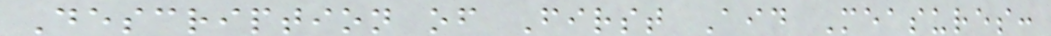Description of First Aid Measures:
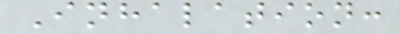Inhalation:
